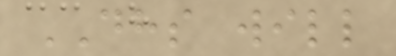DHS will
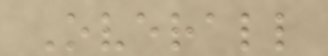Overall
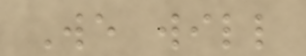We will
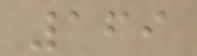169
